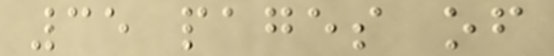35 pages of
